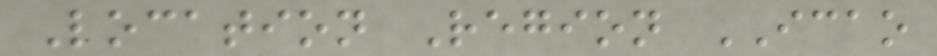Location Region ICAO
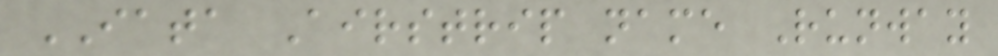IATA Airstrip name Runway
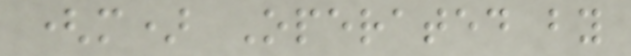(m) Operated by
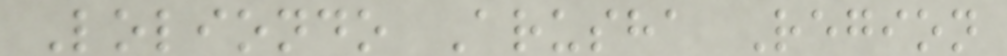Loliondo Arusha Region
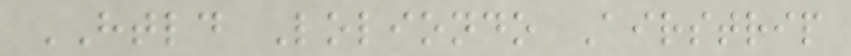HTLD Loliondo Airstrip
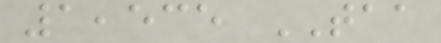1,535 TAA
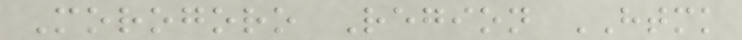Morogoro Region HTMK
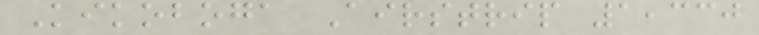Kikoboga Airstrip 1,330
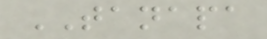TANAPA
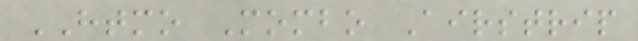HTMO Mombo Airstrip
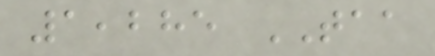1,285 TAA
